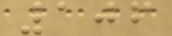106
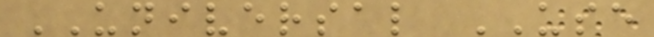UNIVERSAL USE
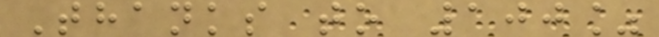Thanks to 100%
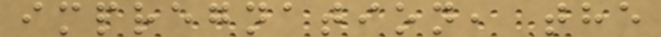impregnation, the
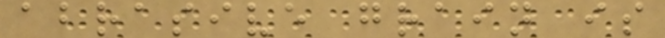abrasive grain is
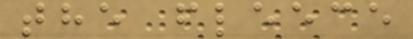the fleece
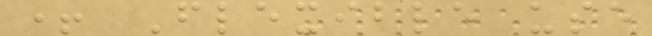+ Flexible use
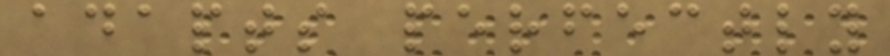adapts perfectly
